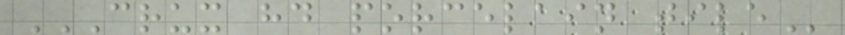CRUX HD PORCELAIN TILE
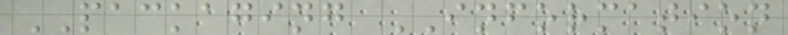PACKAGING INFORMATION
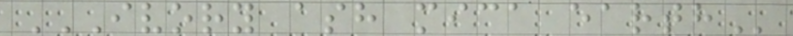IVORY ASH MICA EARTH
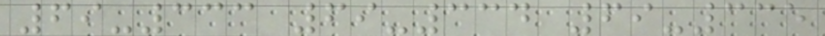69-333 69-334 69-335
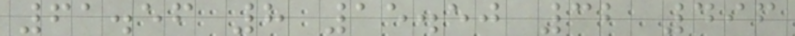61.56 8 15.50 32 496
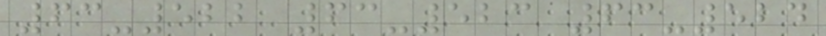63-522 63-523 63-524
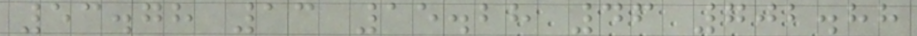53.78 13 15.28 46 702.88
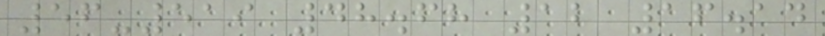56-519 48.68 12 16.14
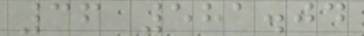36 581.04
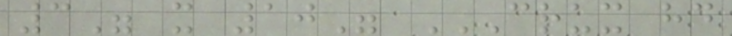3" x 10" CRUX HD
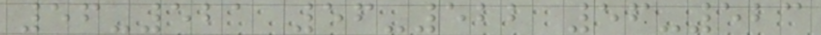56-521 56-522 56-523
